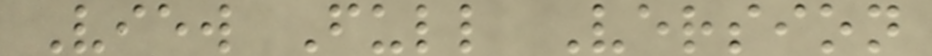View Full Version
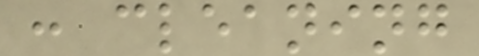: cleaning
